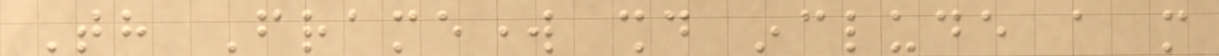Th Framework should include a more
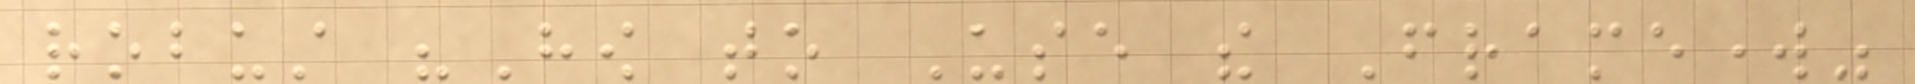robust "How to Use the Framework"
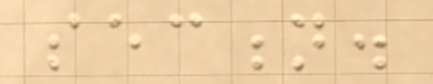section.
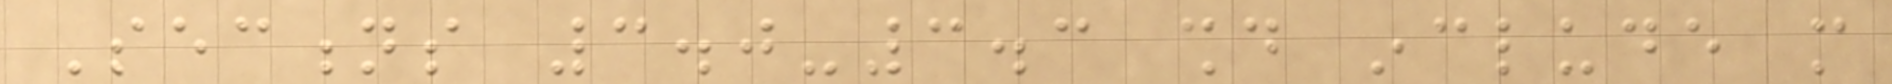Sections 3.0-3.3 should include more
